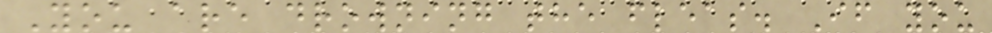You are drowning the fleas. If you
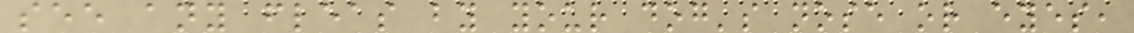see any fleas by your dog's nose or eyes,
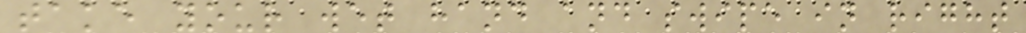take your wet hand and swipe in right
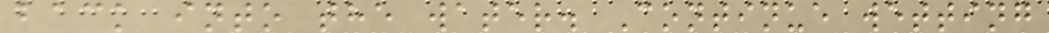back into the water. Continue wetting
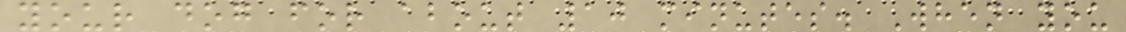your dog for about 10 minutes. When you
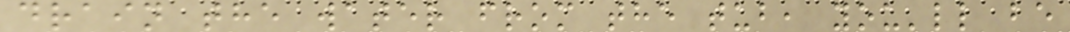drain the water from the tub, you'll be
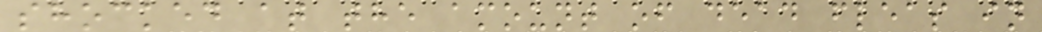shocked at the amount of dead fleas in
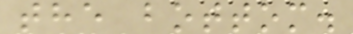the bottom.
